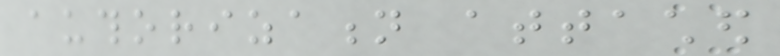authorization attached
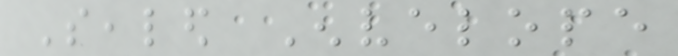Sealed Envelope
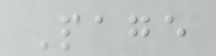Page
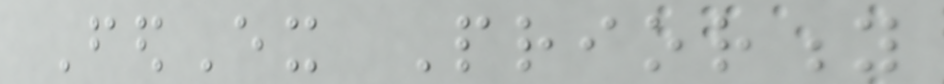FedEx Priority
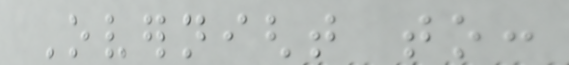Overnight to:
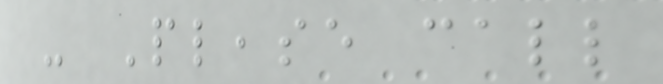- Please call
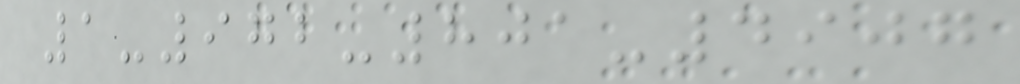1-972-801-4907
